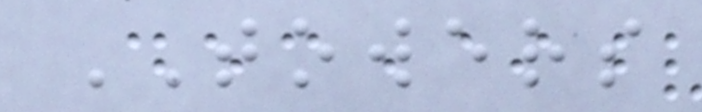TOWERS
